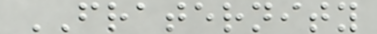FRATERNITY
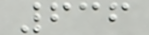636
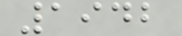1942
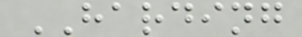HARDING
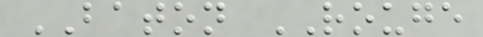BATON ROUGE
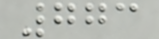773
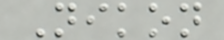Nikon
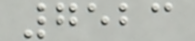7523
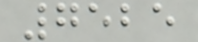7525
